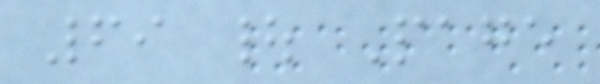69 | Page
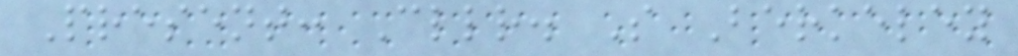Present: Cllr. S Berkeley
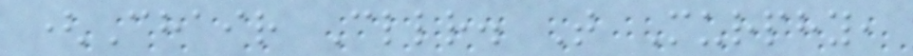(Chair Cllr. T Murphy,
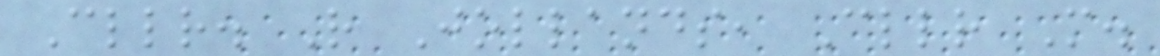Cllr. R Jollands, Cllr M.
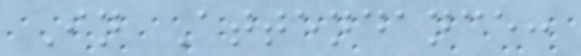In Attendance:
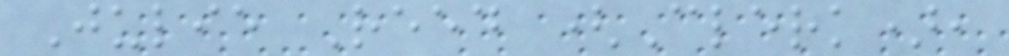Julie Reed (Clerk),
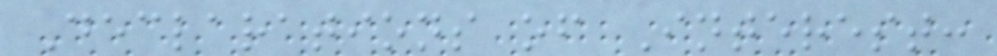Declarations of Interest:
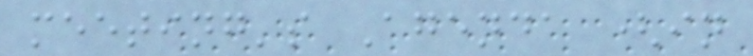meeting's Agenda (in
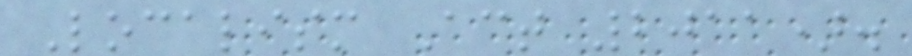Localism Act 2011).
